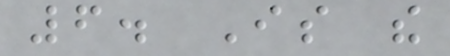6. Is the
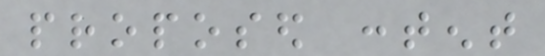proposed content
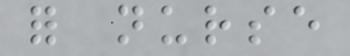for nurse
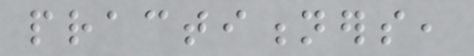practitioners,
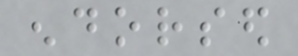endorsed
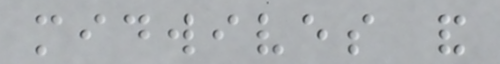midwives and
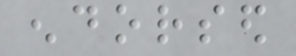endorsed
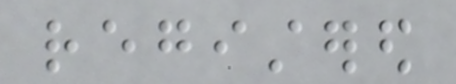registered
